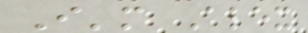I'm Alex
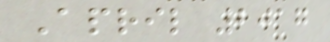April 2017
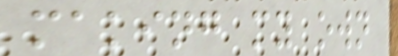making my own
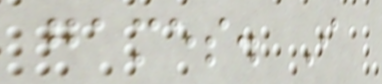games. I
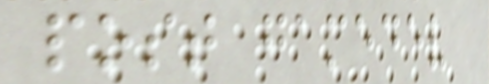post gamedev
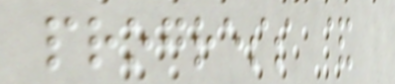progress &
